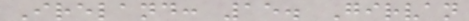Ireland: 15. Girvan
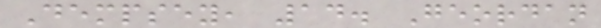Dempsey, 14. Geordan
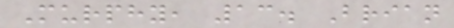Murphy, 13. Brian
